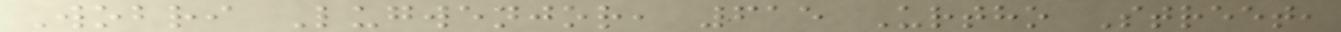Wobri Lugwenjor, 615 Urtho Street,
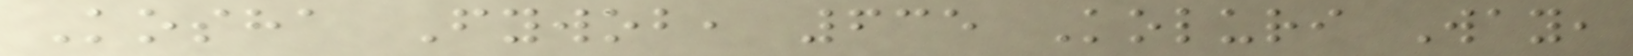Kosha Fywob, 635 Koluri Way,
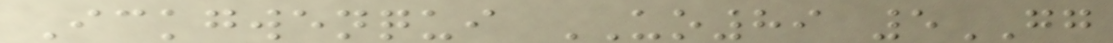Ickgwenqui UO89 5GG
